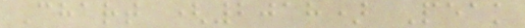Chart (2018) Peak
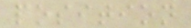position
